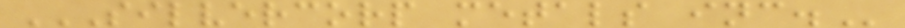SILVERCORP METALS INC.
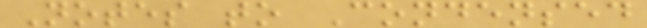Notes to Condensed
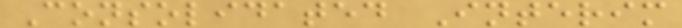Consolidated Interim
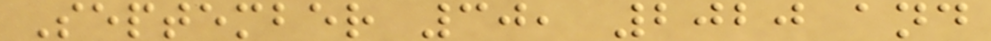September 30, 2020 and
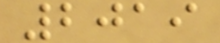2019
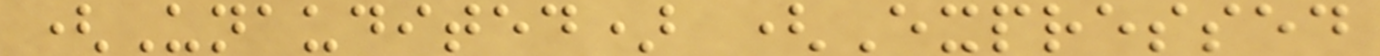(Unaudited) (Expressed
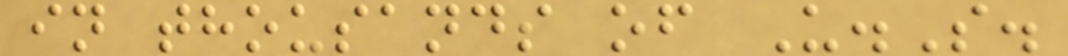in thousands of U.S.
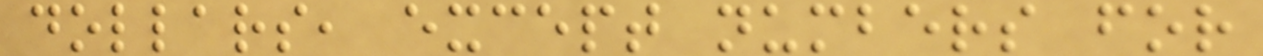dollars, except numbers for
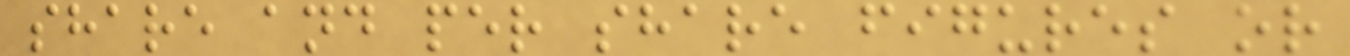share and per share figures or
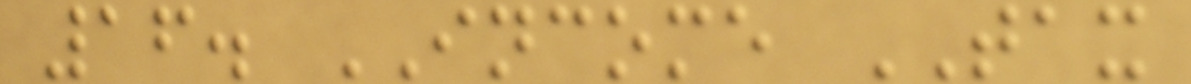16. INCOME TAX
